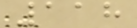118
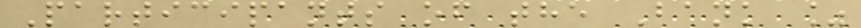Participants of the Bank %
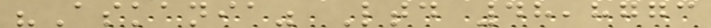"Askania" Ltd 48,8773
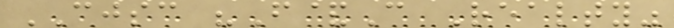CJSC "F&C Realty"
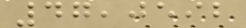47,0592
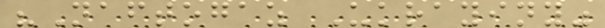"Naftogaz Ukrayiny"
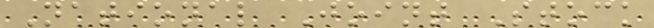National Joint Stock
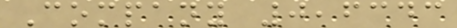Company 0,6343
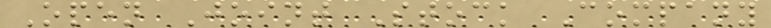Open Joint Stock Company
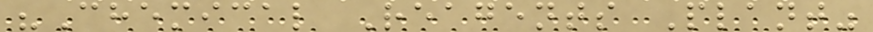"Chemical Reagents Plant"
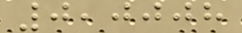0,0008
